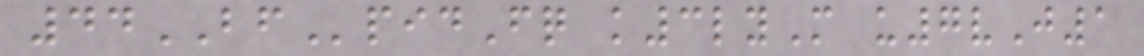44BFpidFq k3lyM u7vJ1
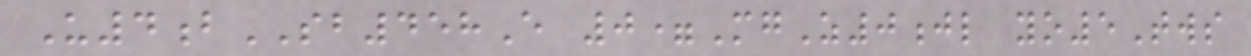U4bSB458E 0=MgZ0jl yo5Tws
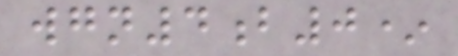wgn4b0*
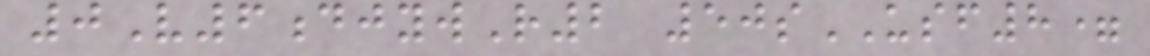0V6djywR2 50sUSF8=
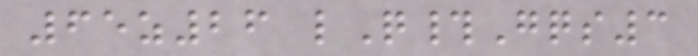65z26 lQ#Gqs3
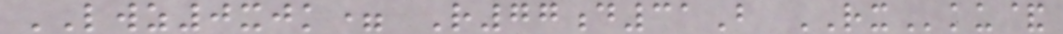LWZ0xjk= R77d31B RXku&
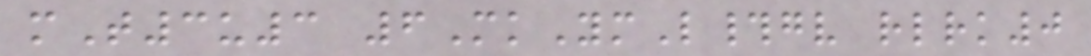mT3u3 6MkYmL#gv rlrk0
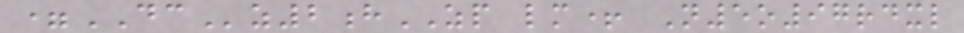=DCz2hZP lm+ N5o97rdxl
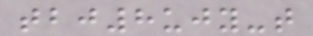tbj8ujy-t
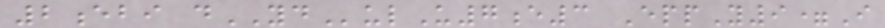2ebi dYDulU7e3 EppY9=I
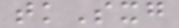tkSxg
